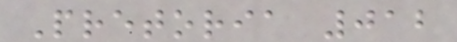Pretoria 012
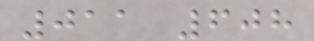011 608
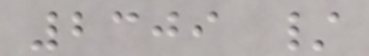2309 /
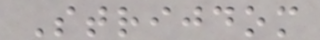Strijdom
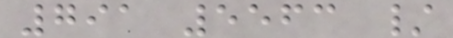791 5563 /
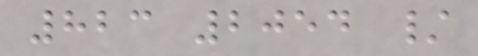823 2054 /
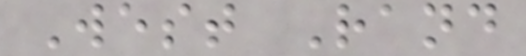West Rand
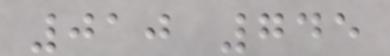010 745
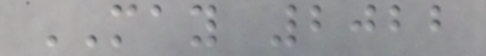MAY 2022
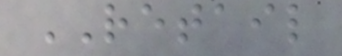RETAIL
